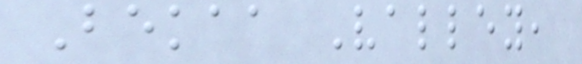Bekaa Valley,
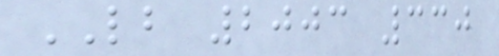LB 2003 330
